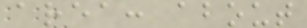area: about
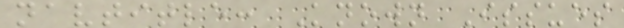navtitle: Known Issues
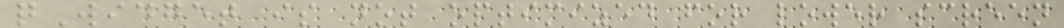qWidget is not optimized for lower screen
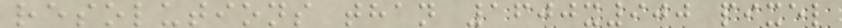resolutions than 1600x900 pixel
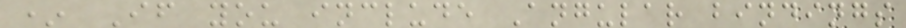* If you include Angular bindings
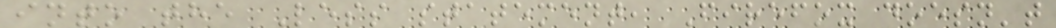into the Less statement, Firefox doesn't
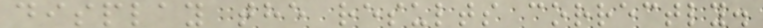display the results correctly.
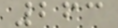263
